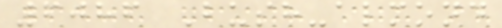6086 Bush-almond
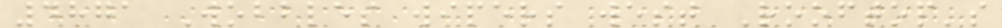4871 Wobbles wipers west Rooftop's
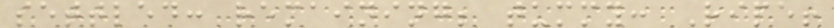settled: remaining; tummy: Ripe!
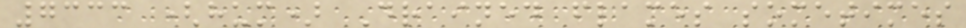7333 (hum) Drained flames sometimes
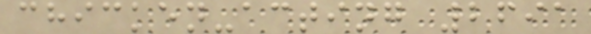chicken-acting 2691
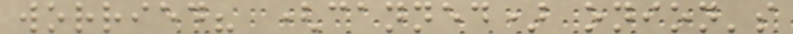worried? (canned) onion's
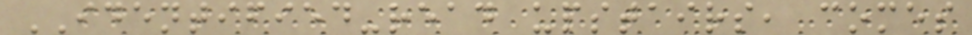IDENTIFIED-read upstairs, comes
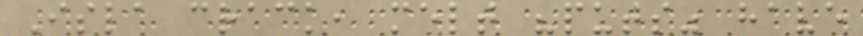Isla crack, melt "puts" have
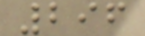296
